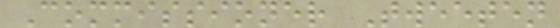Commissioner Tweeten
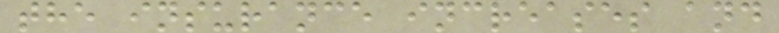the insurance increases and
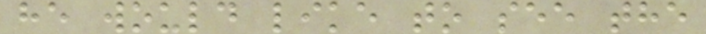he would like to see the
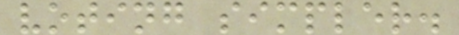voting simpler.
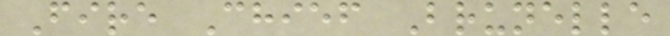Fire Chief Brunelle
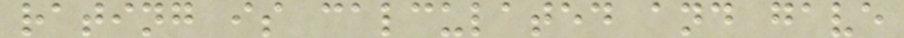rating is calculated and gave
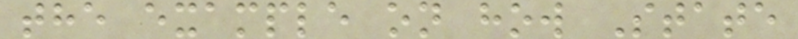the example on how State
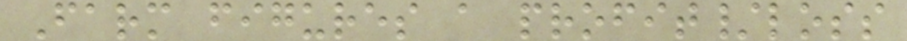Farm figures a profit/loss
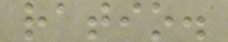ratio.
